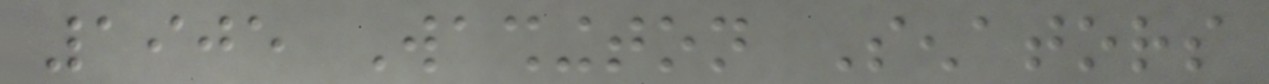1905 Washington Senators
